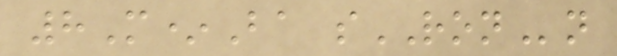8M*Ba sRONn
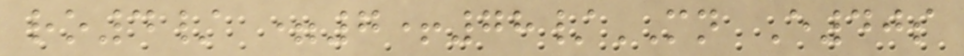ro4/ =7+78/MN E40s
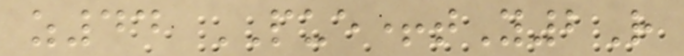z44 PUE+tY2R
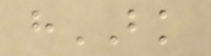hBK
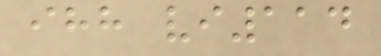ihh vi114
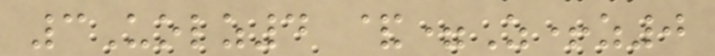3Uolz4 &=Z+z0
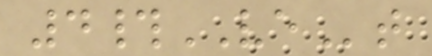4#VEt
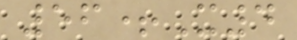56+X4
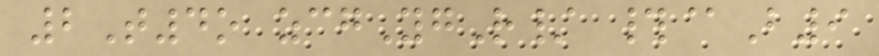2T4o zcgYgR/ #@B9
